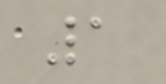1
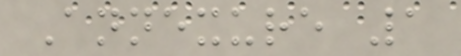Annexure 1
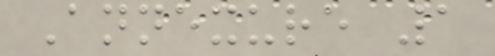Annexure 1
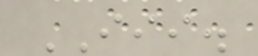III.
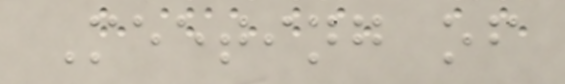Meeting of
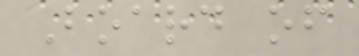Board of
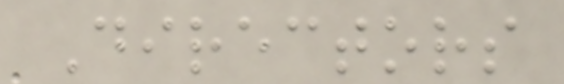Directors
